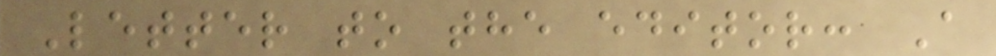Letter to the editor: A
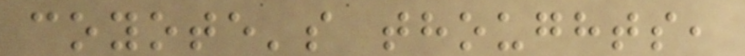coyote's thoughts,
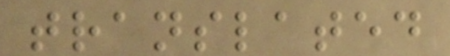translated
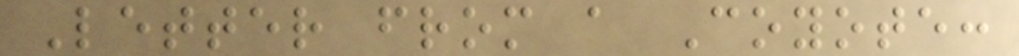Letter from a Coyote:
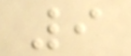9
